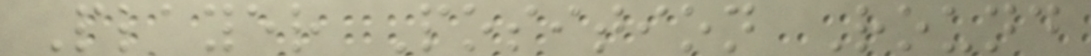Player Position Round
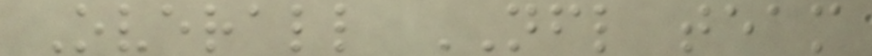Overall NFL team
